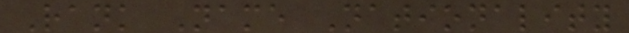Rank Name Nationality
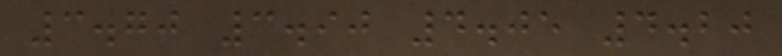3.70 3.90 4.05 4.20
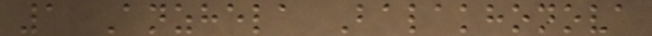1 Anzhela Balakhonova
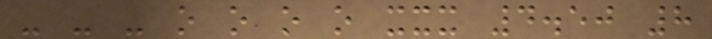- - - o o o o xxx 4.50 8
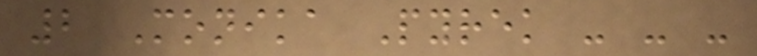2 Monika Pyrek - - -
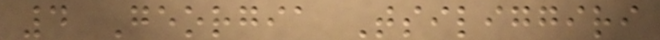4 Georgia Tsiliggiri
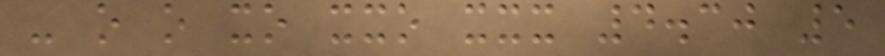- o o xo xxo xxx 4.30 5
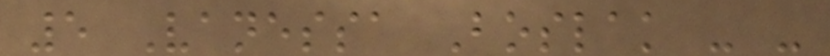5 Vanessa Boslak - -
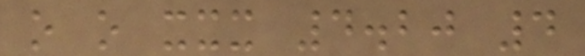o o xxx 4.20 4
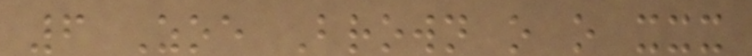6 Zoe Brown o o xxx
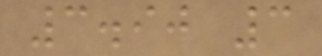3.90 3
